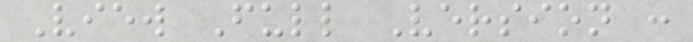View Full Version :
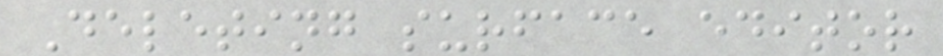Deleting surface editor
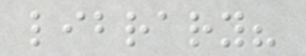library?
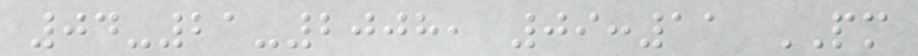04-21-2008, 09:11 PM
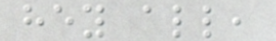hey all,
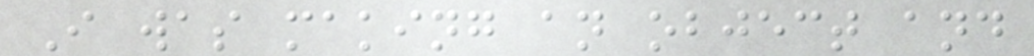I was making an object and
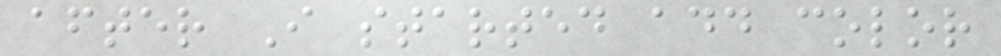after I started add color
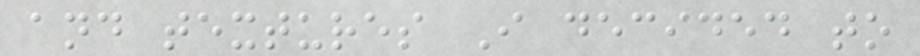and textures I decided to
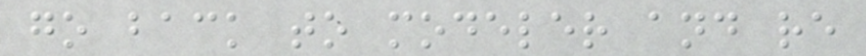go back to modeler and re
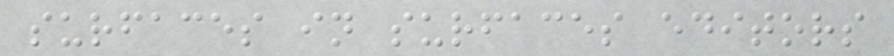surfaces in surfaces editors
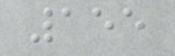155
